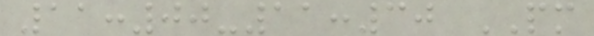11:00-11:30 PM
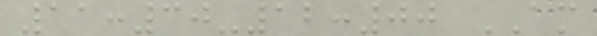11:30-12:00 AM
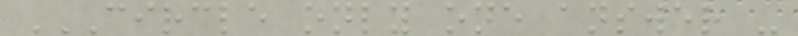CIRCLE ONLY ONE ANSWER -
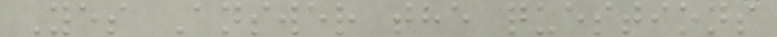Yes Answer the questions
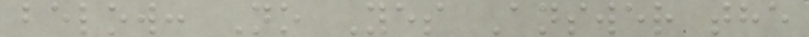below: No Yes Answer the
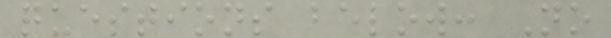questions below: No
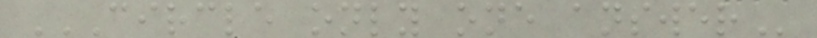CIRCLE ONLY ONE ANSWER
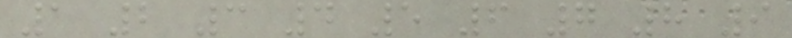1 2 3 4 5 6 7 8 9
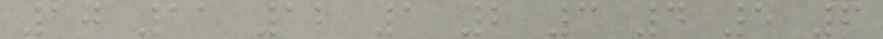10 11 12 1 2 3 4 5 6
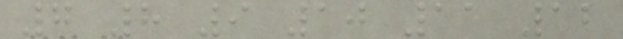7 8 9 10 11 12
